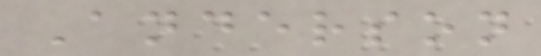Anderson
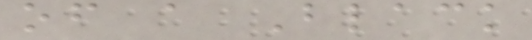of a Black
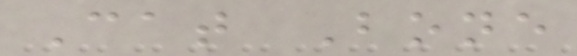Cat Bone
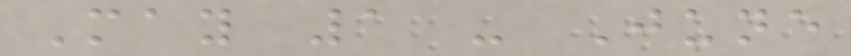May 1 - June
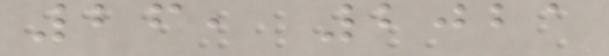26, 2021
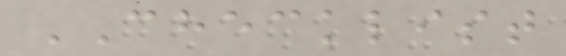CHECKLIST
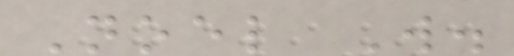Noel W.
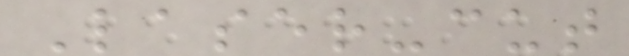Laser-cut
